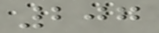207
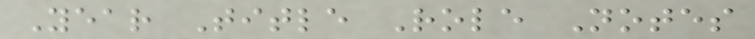Year Title Role Notes
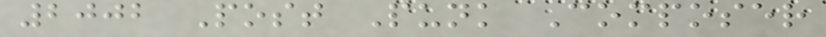2002 Post Punk Composer
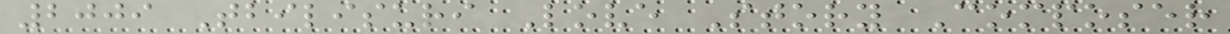2009 Tbilisuri Love Story Composer
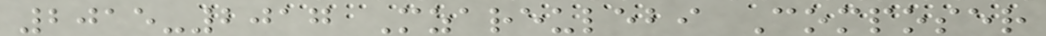2015-2017 Mzareulebi Composer
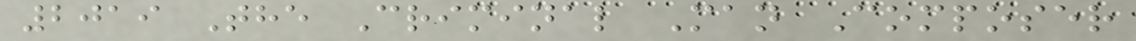2019 The Criminal Man Composer
